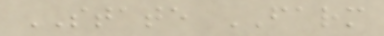STATE FARM
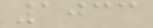1033
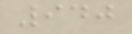940
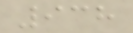938
